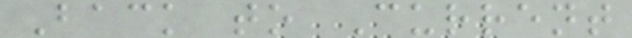Back to Current
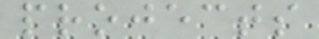projects
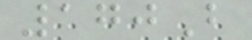170B
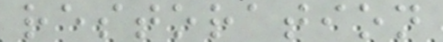restoration
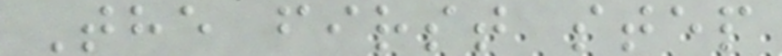The first step
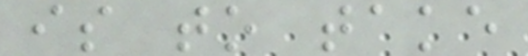is to take
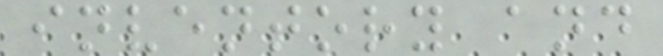inventory and
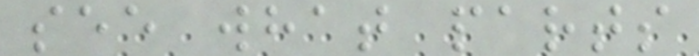see what parts
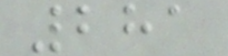281
